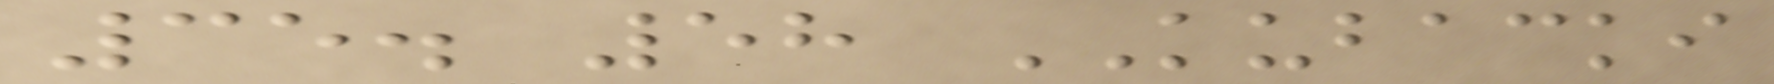35. 58 KUBACKI
